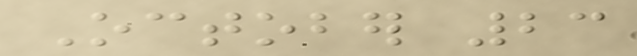October 23
